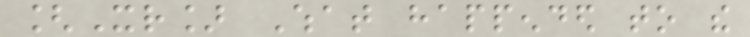[Xr] What happended to the
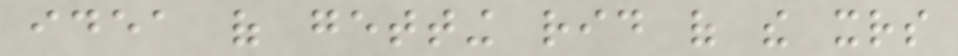idea of getting rid of the xrs
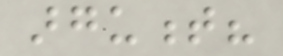argument?
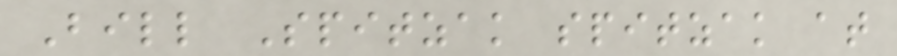Bill Spitzak spitzak at
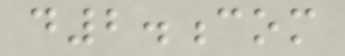d2.com
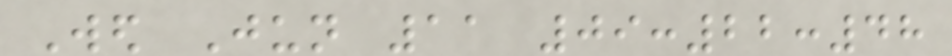Wed Jun 11 09:22:48
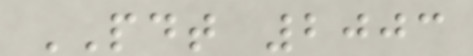PDT 2003
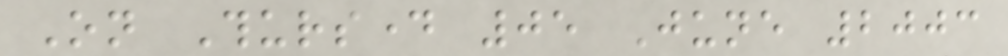On Thursday 05 June 2003
